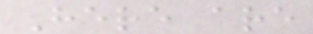Here are
